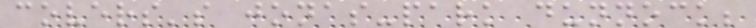covers's jonas-park dunnock;
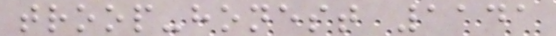troop-honest 1141
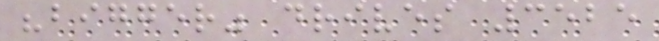"bigger" drives 3525
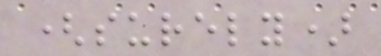(surely)
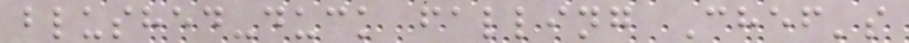blushed-duck falling Chef's
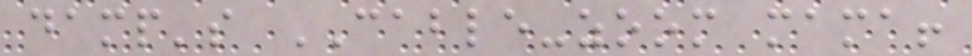damp's CABLE-zoom mama!
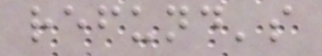refund's
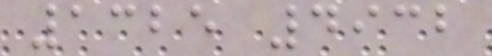1325 4932
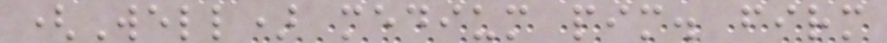(Well) medium pim. firm
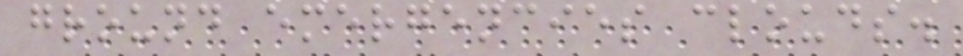ground emergencies clouds.
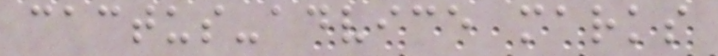cactus-advice marks
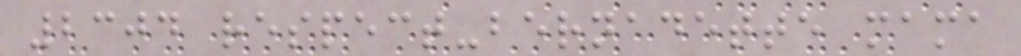2304 respect-bernadette mama
